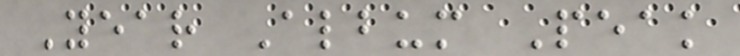Year Album Peak
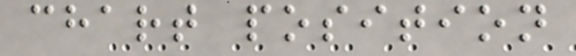chart position
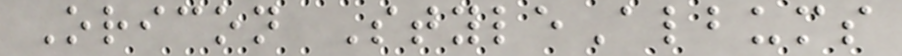Oricon StyleAlbums
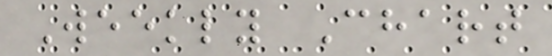Weekly Chart
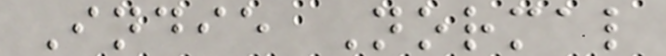Indie Normal
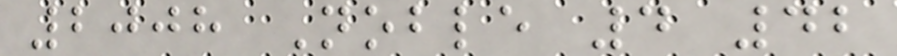2008 Noble 4 42
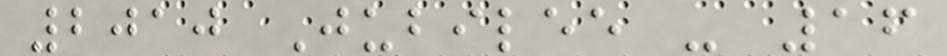2010 Jubilee - 16
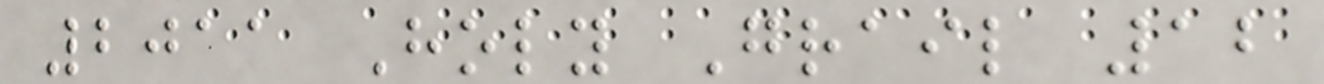2011 Holy Grail 12
